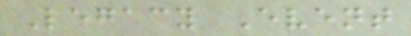Legacy Event
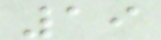19
